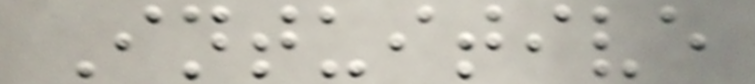Intuitive
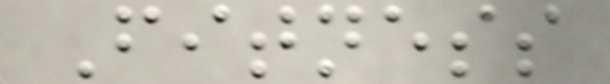Fitness
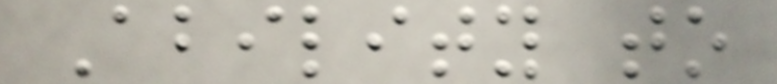Ability to
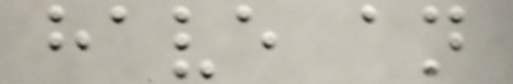have an
